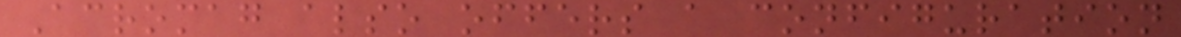Acromag also offers a configuration
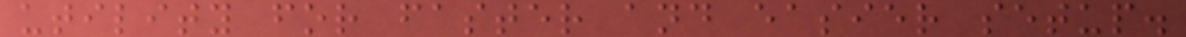utility for faster and easier setup.
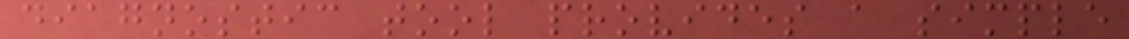diagnostic tool provides a simple
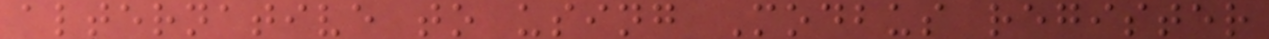alternative to using Modbus register
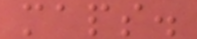maps.
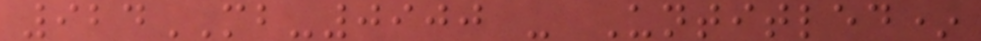924MB-0900 - Untitled*
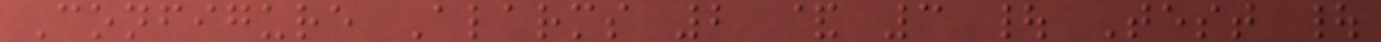Configure Alarms 2 & 3 | Test |
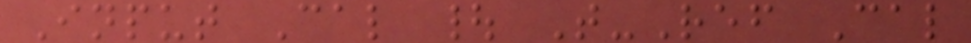Input Cal | T-Ref Cal
